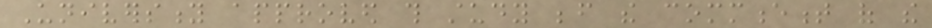University approved this study before the commencement of the
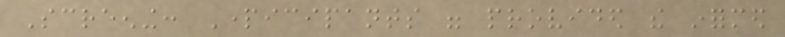Screening: Participants were provided the informed
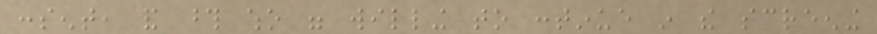consent, and those who were willing to continue in the screening
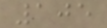105
